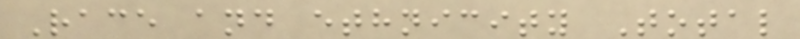Race and ethnicity Total
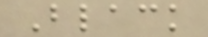Black
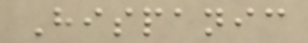Hispanic
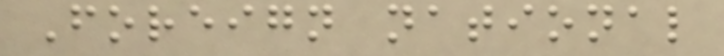Foreign national
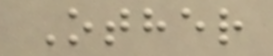Other
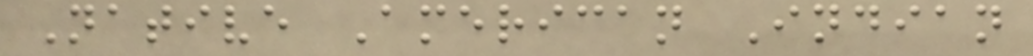Native American Indian
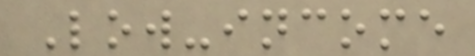Low-income
